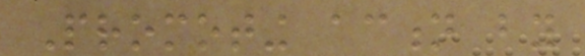Promoting action by
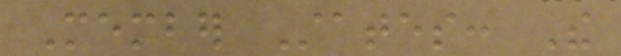Member States: The
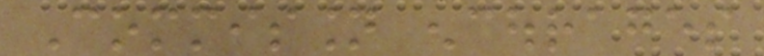Commission encourages
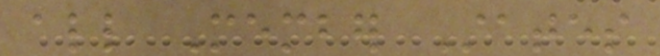all Member States
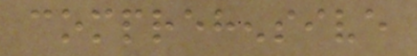comprehensive
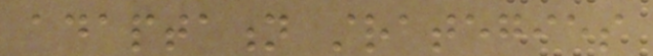adaptation strategies
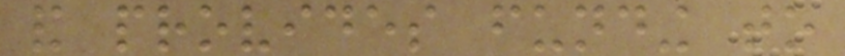and provides funding to
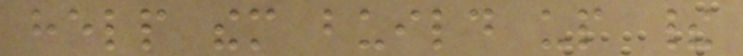help them build up their
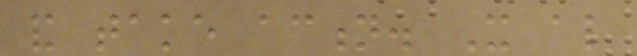and take action. It also
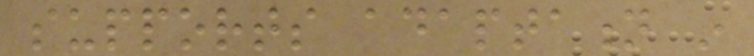supports adaptation in
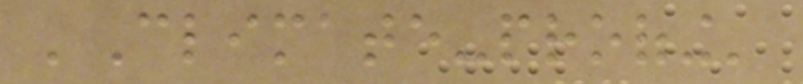'Climate-proofing'
